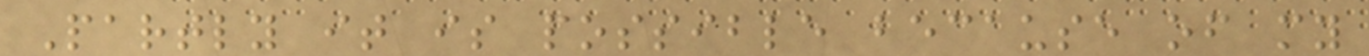Partly it is possible because of my
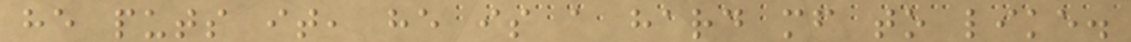he puts it, he is a hard mf to like.
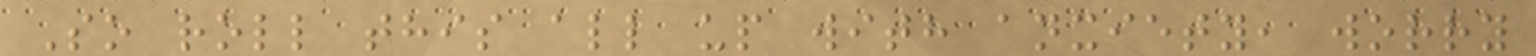So roll this all up with anxiety, worry
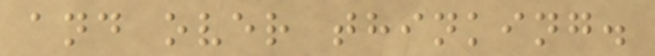and over thinking.
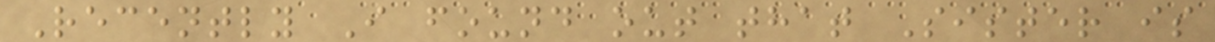Recently I found out that Sister is
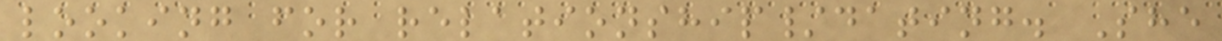looking for relationship/dating. She
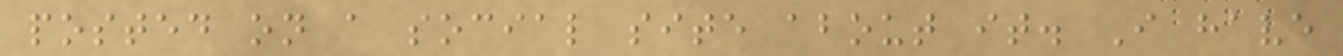posted on a social site about it. I have
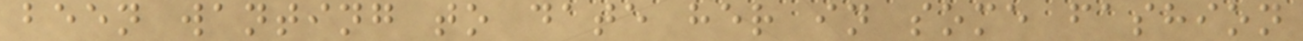been wanting to date her in some fashion
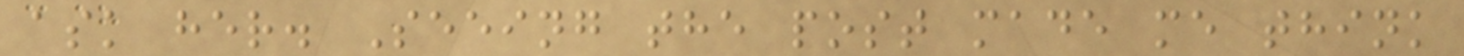ask her. Seeing the post made me think
